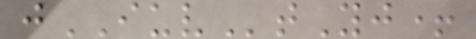jIUVtYj+
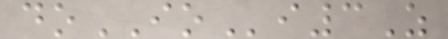doIOi3Z
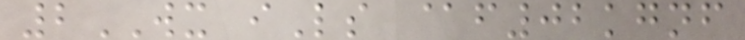2WX iLs @f02kgnf
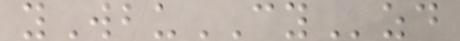yWbuCYzd
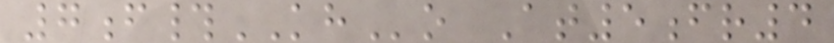7f#KHo At5fr4
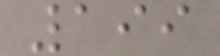199
